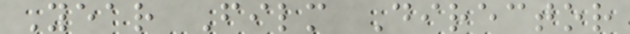Year Film Director
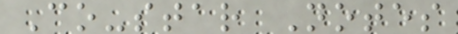Co-star Notes
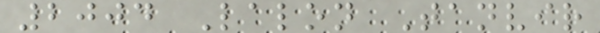2004 Lalon Tanvir
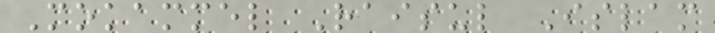Mokammel Raisul Islam
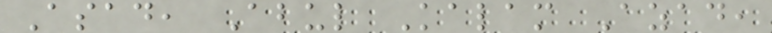Asad, Abul Kalam Azad,
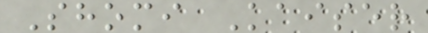Shomi Kaiser
